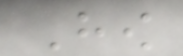How
